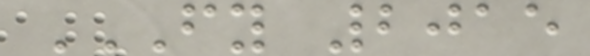FY 2015
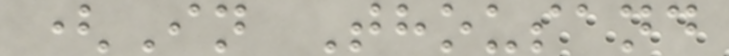(In Thousand
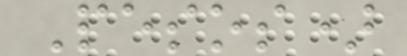Pesos)
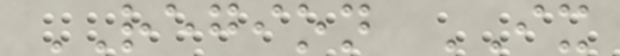REGION IX
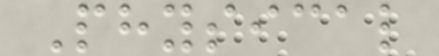Physical
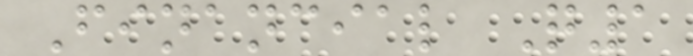Financial Q1
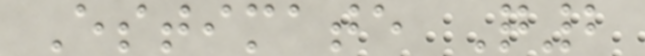Estimate Q2
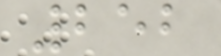252
